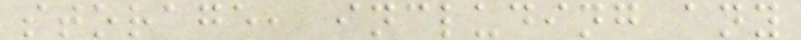storage, including any
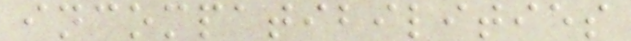incompatibilities
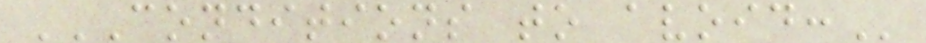CONDITIONS TO AVOID:
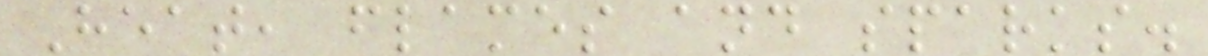Heat, flames and sparks.
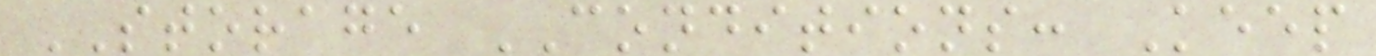STORAGE CONDITIONS: Keep
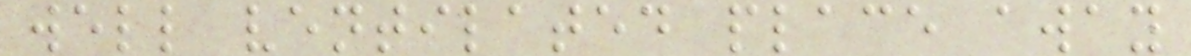well ventilated place away
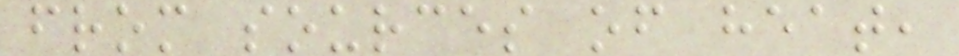from sources of heat,
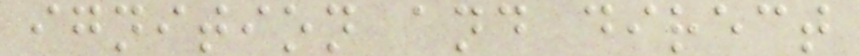ignition and direct
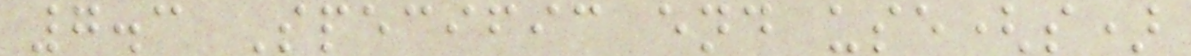7.3 Specific end use(s)
